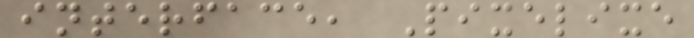interface, Pixelixe
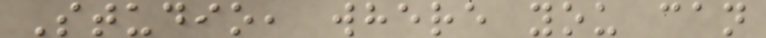Studio, where you can
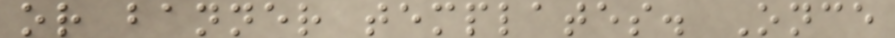or banner templates. Once
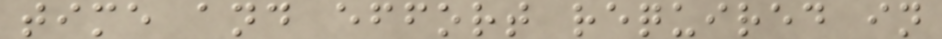time and effort required in
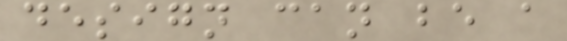design can be a
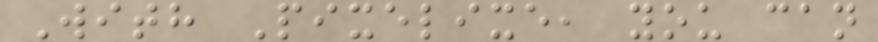With Pixelixe, you can
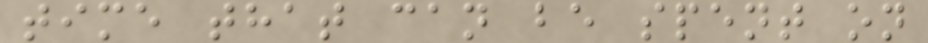time that can be spent on
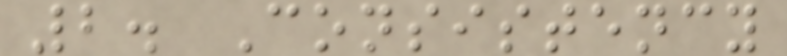2. Consistency
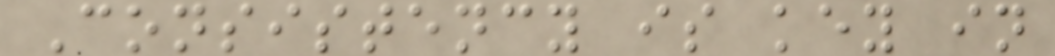Consistency is key in
